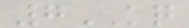7KQ
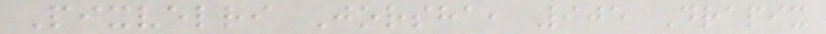Pixvelri Jorsha, 905 Drapix
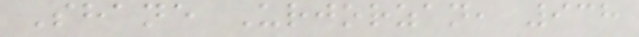Shane Urjorzan, 938
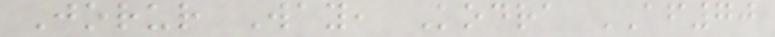Jorur Way, Kodra AF70
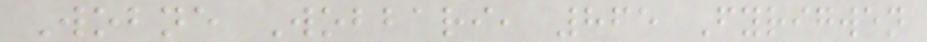Wobne Wobbari, 865 Fyrigwen
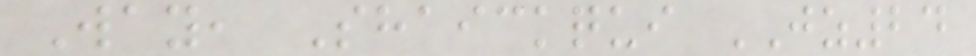Way, Shaickqui JZ24
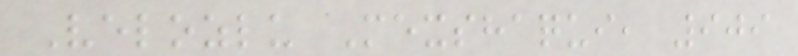Velozlu Mexshaqui, 909
